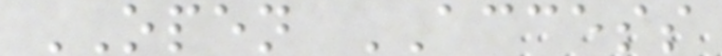OPEN ACCESS
